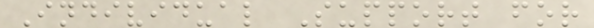Individual Support for
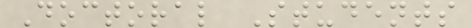Doctoral Students
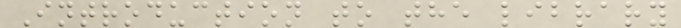Introduction to the library
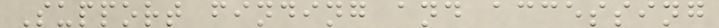Support finding and accessing
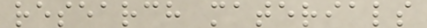research materials
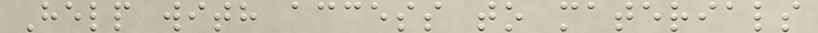Help with access to materials
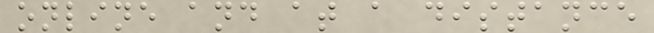online and at a distance
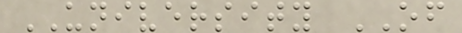UNIVERSITY OF
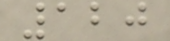120
